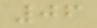06
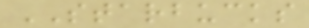STARBUCKS
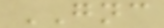GNC
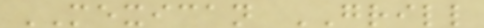MEXICAN GRILL
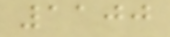1100
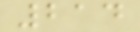214
